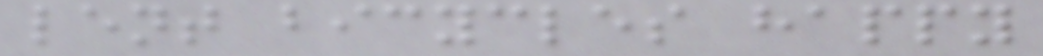lent bicycles happy
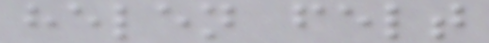helen felt
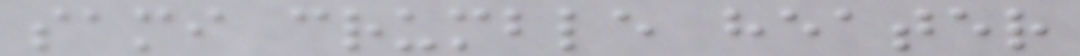sami crumble heater
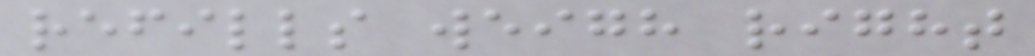refills weigh right
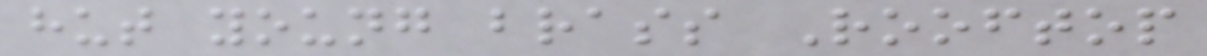hut young brass Rooftop
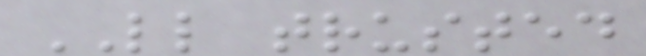LL trusted
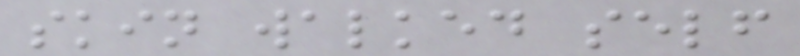skin walked self
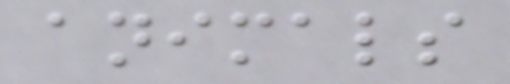animals
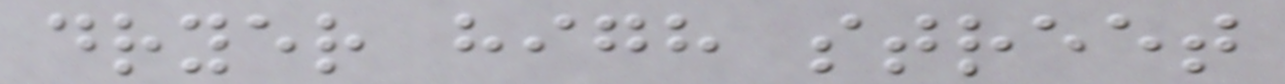dryer high street
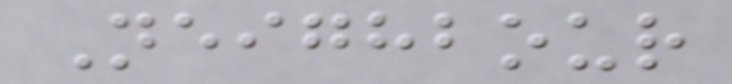Neighbour
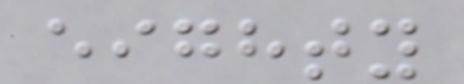eighty
